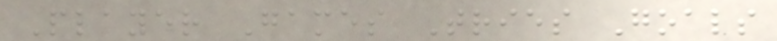Player Games Tries Goals
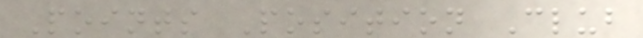Points Position Club
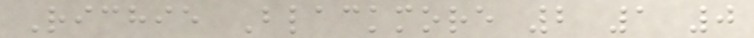Richie Blackmore 2 1 0
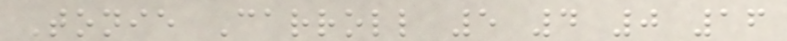Tonie Carroll 5 4 0 16
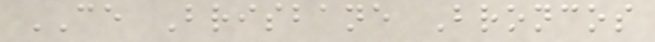CE Brisbane Broncos
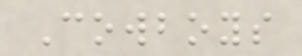Cowboys
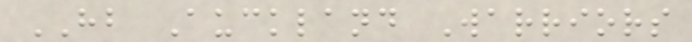HB Auckland Warriors
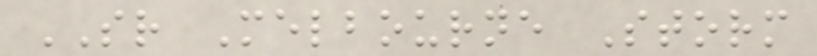SR Melbourne Storm
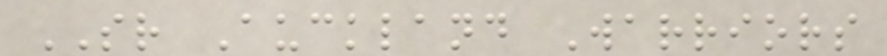SR Auckland Warriors
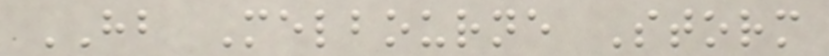HB Melbourne Storm
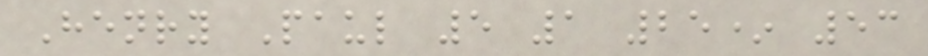Henry Paul 5 1 25* 53
